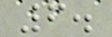6.
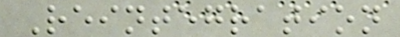Reintegration
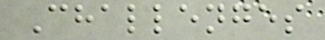Challenges
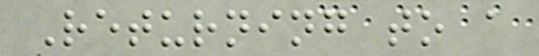Returning to a
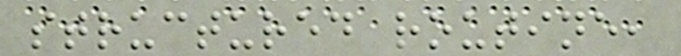structured routine,
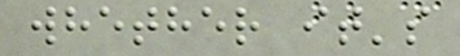whether it's
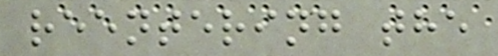reentering the
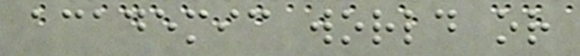academic world or
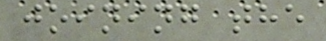joining the
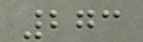273
